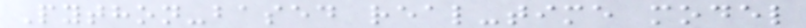Python-based real-time model
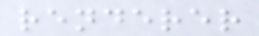renderer
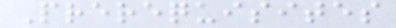Prerequisites
